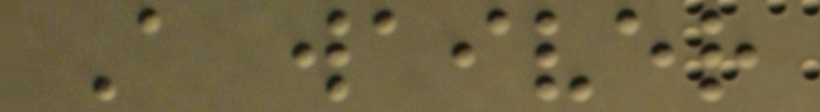A waiver
